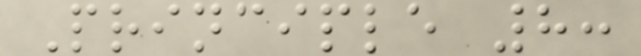Principle 8:
